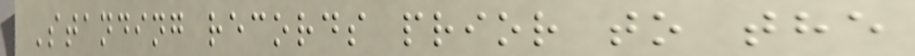Standing records prior to the
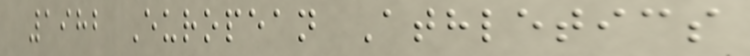1982 European Athletics
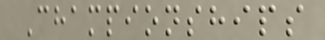Championships
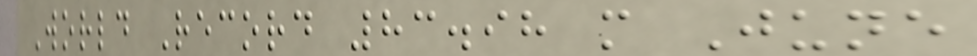World Record 83.98 m June
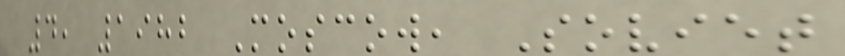4, 1982 Moscow, Soviet
